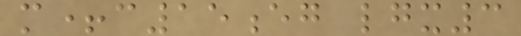m+c15eg lgx3
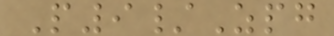P9/Zpg
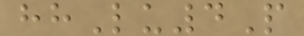hhLu4P
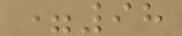=98
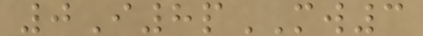0I8pMW3
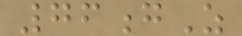76gZ
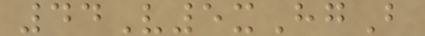44V5xHgB
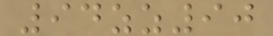94zz90
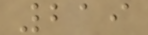219
